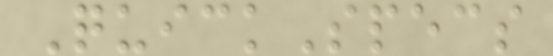QuickSpecs
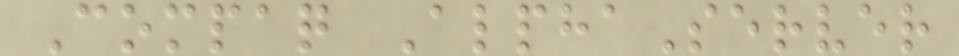Compaq AlphaServer
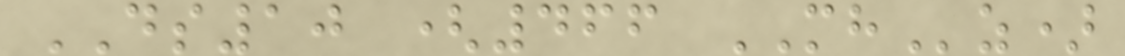DS10 (466 MHz)
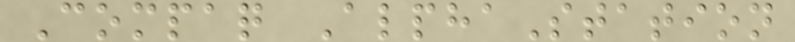Compaq AlphaStation
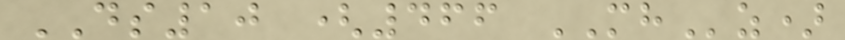DS10 (466 MHz)
